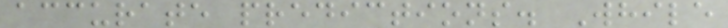accurate predictions. While
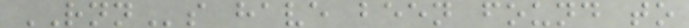RNNs have been found to
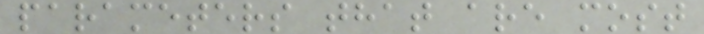parameters that are most
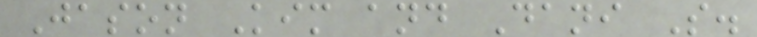Jason Kim and Dani S.
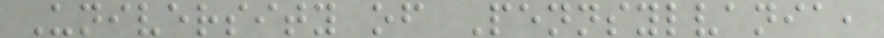University of Pennsylvania,
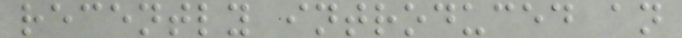recently introduced an
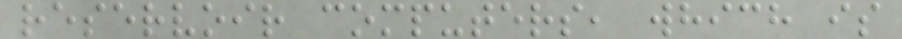reservoir computers, which is
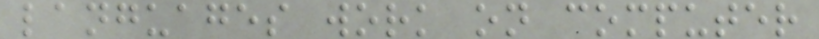languages work on computer
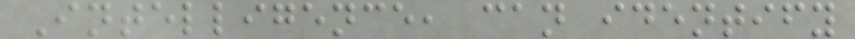Intelligence, can identify
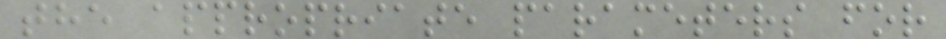the appropriate parameters for
